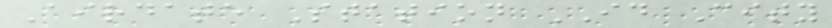Airdate Station ID City
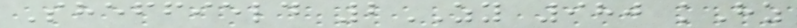Sheffield 2ZY 980 kHz
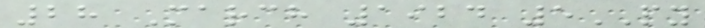28 March 1924 5PY
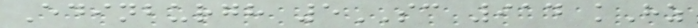Edinburgh 5SC 914 kHz
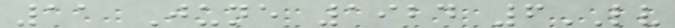11 June 1924 6LV
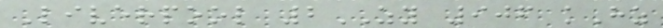Liverpool 2ZY 906 kHz
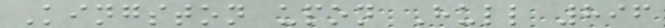Kingston upon Hull 896
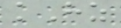kHz
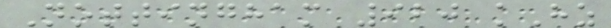Nottingham 920 kHz
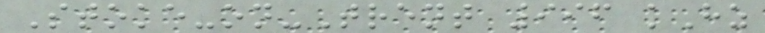Stoke-on-Trent 996 kHz
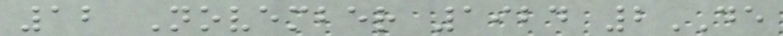12 November 1924 2DE
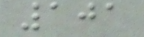101
